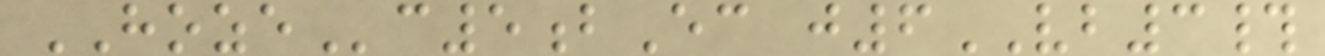HOZEc5bEc j6VB3#
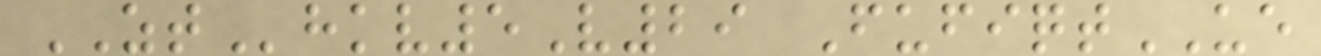ZThkv5V29 FufiqtUE
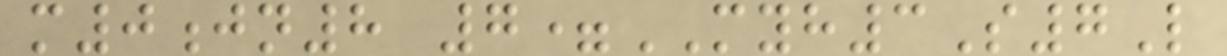m0jn8 7=MYH3S7L
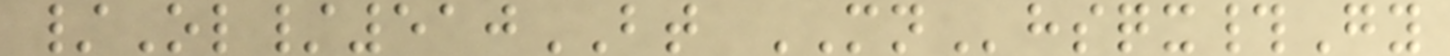/Ol/510BT MNhsqx#Gy
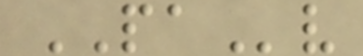PAv
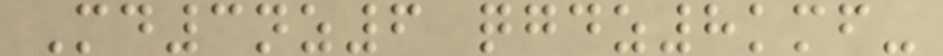Md3nz6 qgdz8kmf-
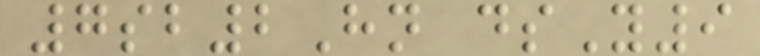7sb2Hn dsY9
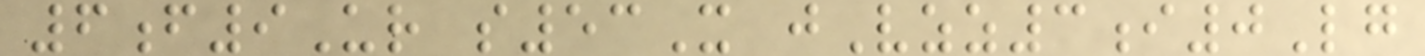6f9Ur s53X jVzz3i0Lg
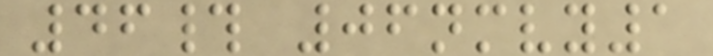46# 06nmvy1
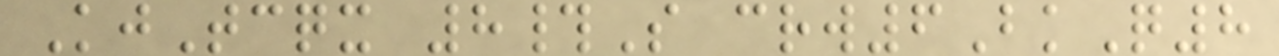KjTcqx 8#S crw6BkQ8
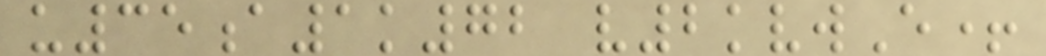u35a1k72 v2kvwE+
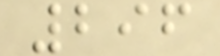296
